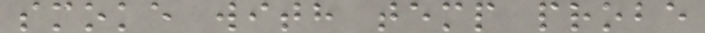smoke with temp probe
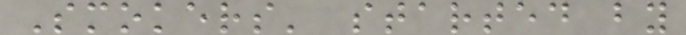Smokers' started by
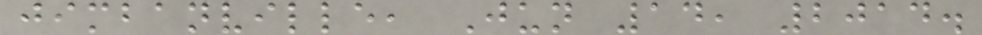jimbanville, Jun 14, 2014.
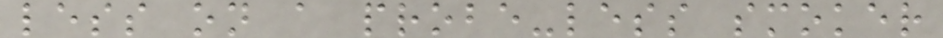less on a probe-less smoker
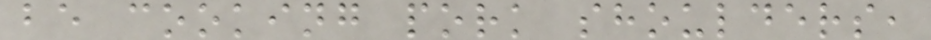be cooking pork shoulders,
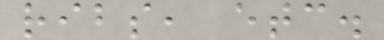ribs, etc.
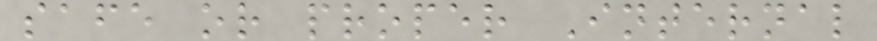safe or proper Internal
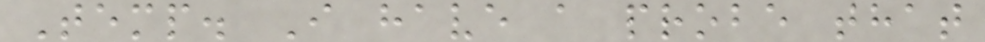Temp. I have a probe that
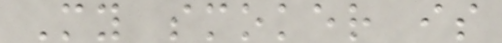My smoker is
